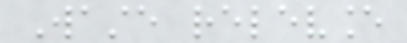Waste relevance
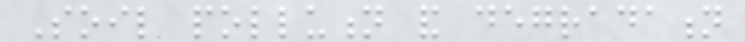Soil pollution and degradation
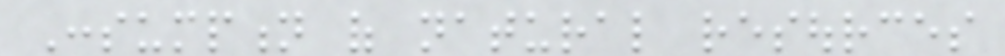Consumption of natural resources
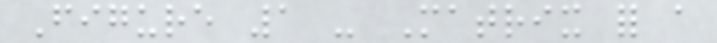Figure 1 - Matrix for a
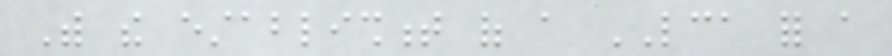With the establishment of a LCA for a
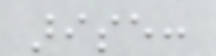arise:
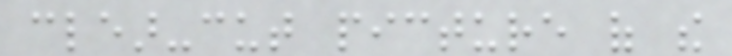clear-cut picture of the
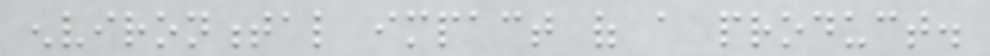environmental impact of a product.
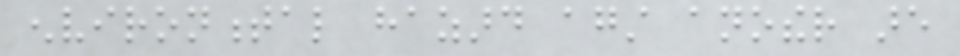environmental hazard against another are
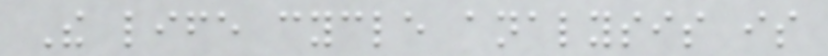The life cycle analysis is
